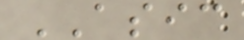ASIC
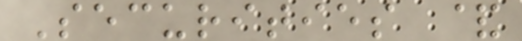Securities &
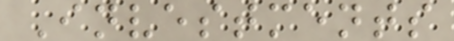Investments
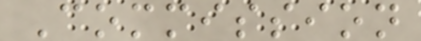Commission
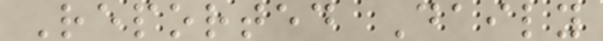Reported Daily
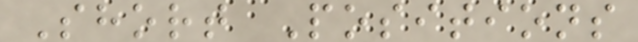Short Positions
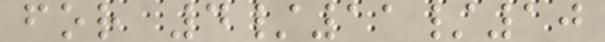for 4/11/10
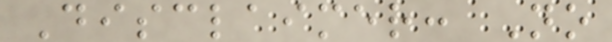Disclaimer: No
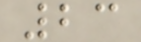23
